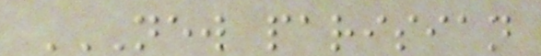NEW PARISIAN
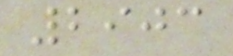2903
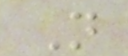N
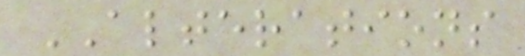ALTERATIONS
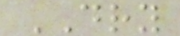DRY
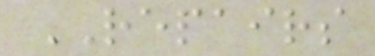REPAIRS
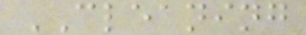CLEANING
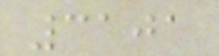3101
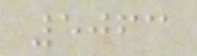5063
